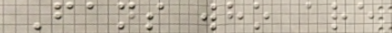Fans who are
